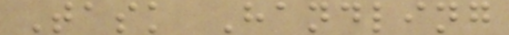Task Handling
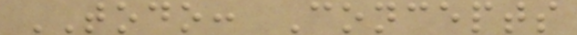TODO: Concepts
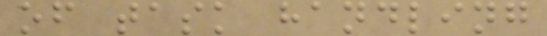of task handling
